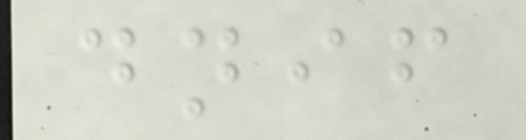dnif
